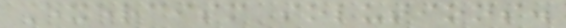Exercism solutions.
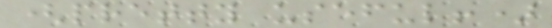(pretty useful!)
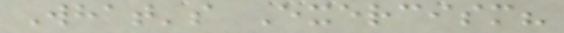What's Exercism?
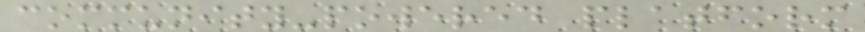community-powered platform
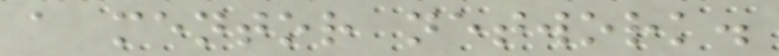a mentor network.
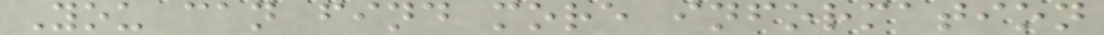You can find more information
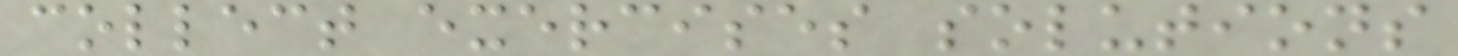collect exercises solutions
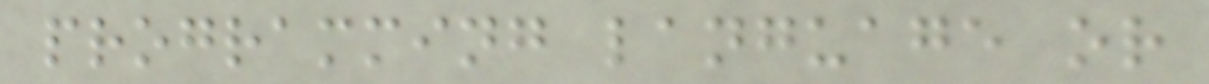programming language or
